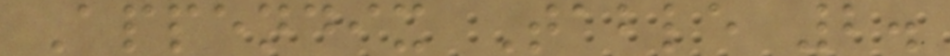Appendix Table 2.
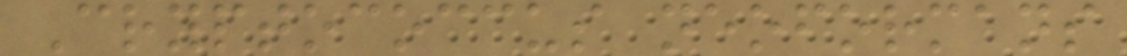Cryptococcus neoformans
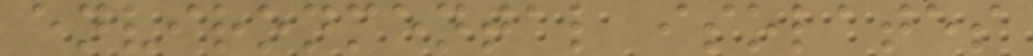environmental isolates
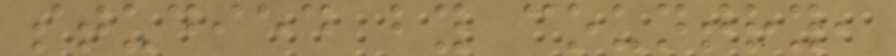studied by country,
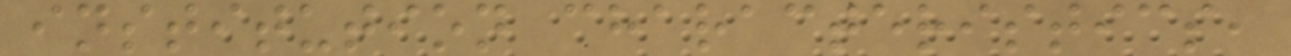institution characteristics,
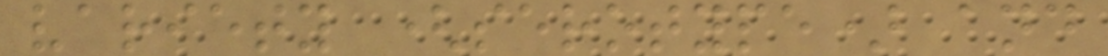variety (serotype) and
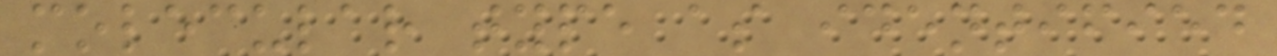molecular type as identified
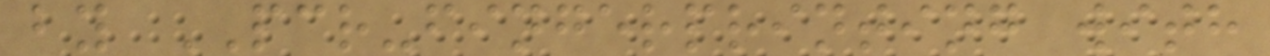by PCR-fingerprinting with
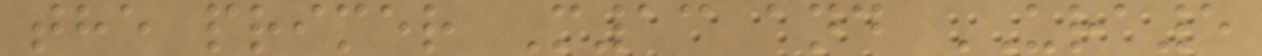the primer M13 and URA5
